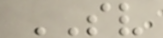SV
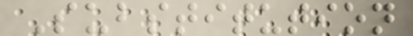Substitution
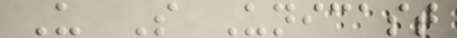U S Unicast
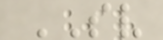SV
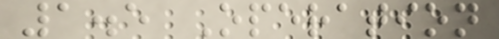1.5 Operation
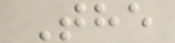The
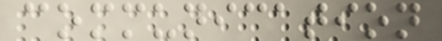communication
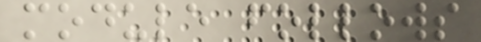module follows
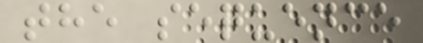the sequence
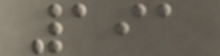191
